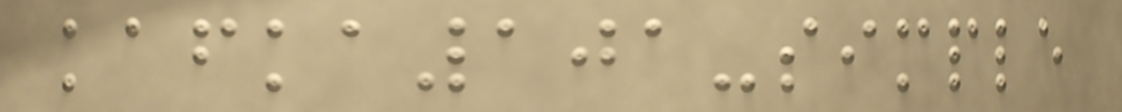kafka101-simple
